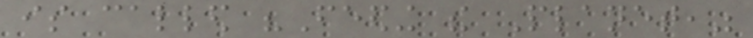is called "Feeding the Planet,"
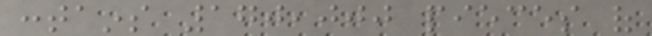contains 170,000 pieces of
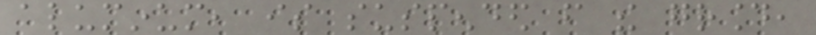aluminum, is suspended from the ground,
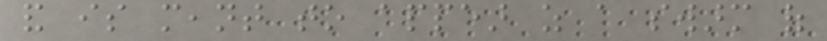and is meant to appear as a swarm of
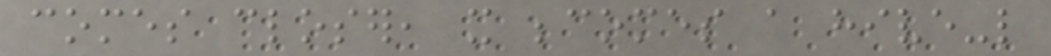comes closer, it becomes a hive-like
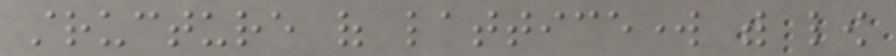structure of latticework with low
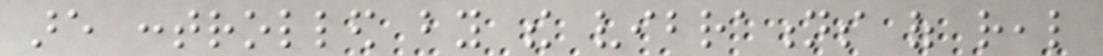are controlled by the vibrations of real
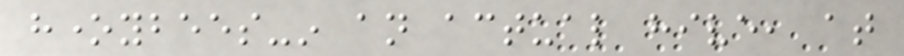honeybees-in an actual hive, at
